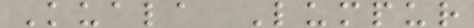Kuala Lumpur
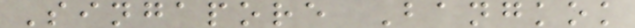Singapore Bangkok
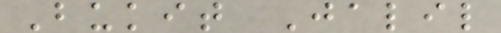Bukit Jalil
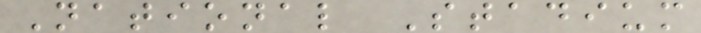National Stadium
